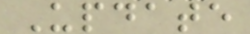Update
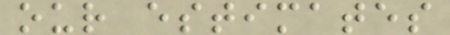our estimates
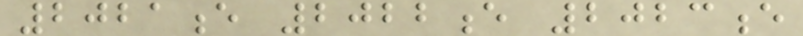2021e 2022e 2023e
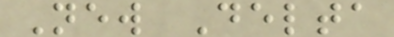New Delta
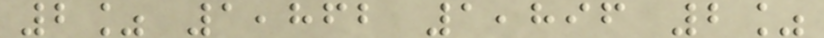2% 1,862 1,896 2%
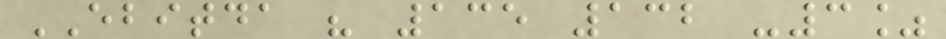EBITDA " 135 132 -3%
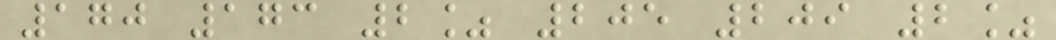170 173 2% 205 209 2%
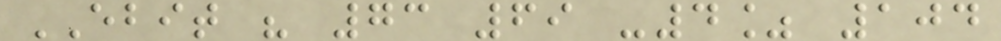EBIT " 73 69 -4% 104
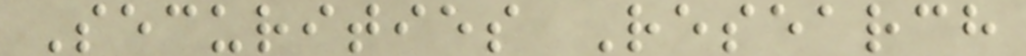Securities Research
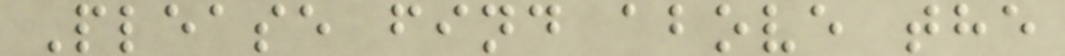Please find above the
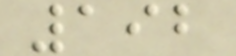192
